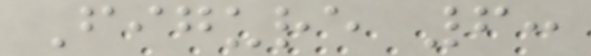Figure 6:
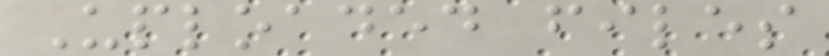Uploaded files
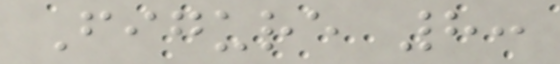Figure 8:
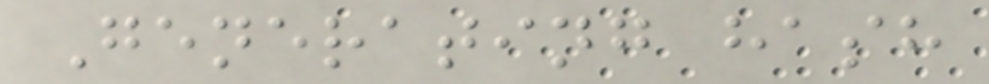Generating hash
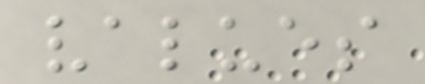values
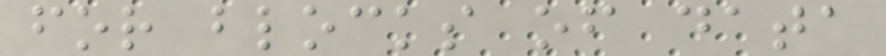for blocks of data
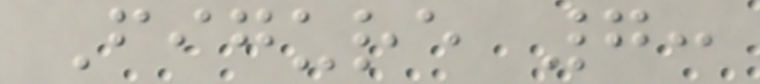Figure 7:
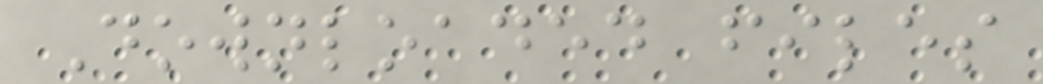Downloaded files
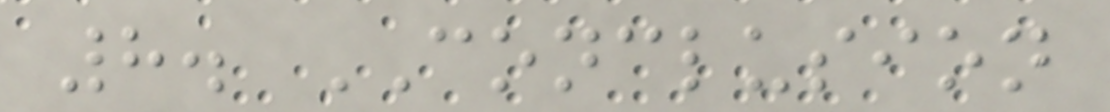8. CONCLUSION
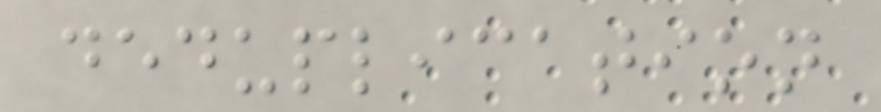deduplication
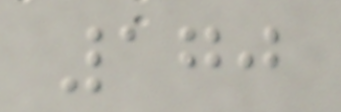170
